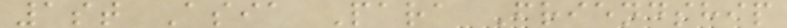1st Asia Para Friendship
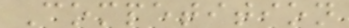Competition
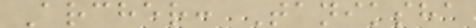Archer: Taniksha
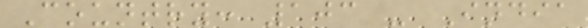Country: 103 - India
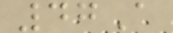47A
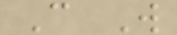C W
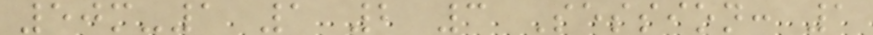50m-1 1 2 3 Session: 1
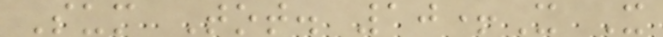Sum Tot. 10+X X
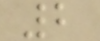2
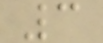3
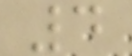4
